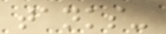tanks-
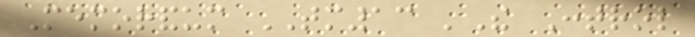Memorandum TM13 'The Control
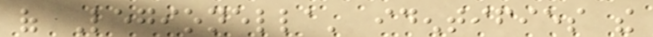of Legionella' identifies the
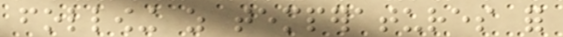following as temperatures for
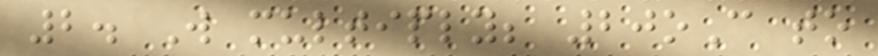2. Will multiply; 20oC to
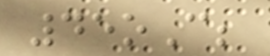45oC;
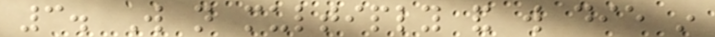3. Will not multiply and will die in
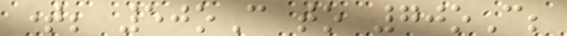time; 50oC to 70oC;
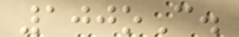100oC.
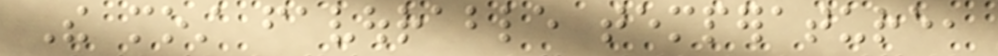The most favourable temperature,
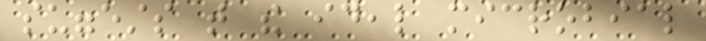suggests that the ideal microbial
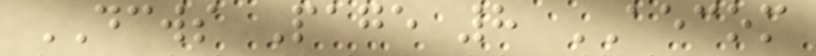DCWS Page 8 AECOM
